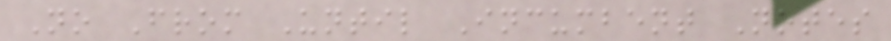No From Until Incumbent Notes
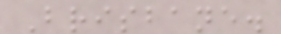Brisbane.
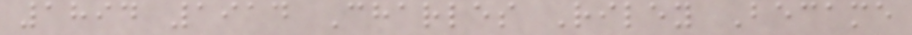1894 1914 Charles Riley Became
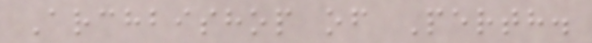Archbishop of Perth.
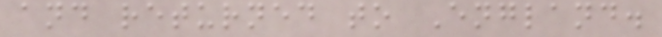and returned to England.
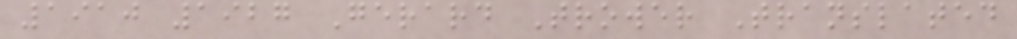1910 1927 Gerard Trower Translated
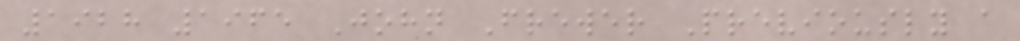1928 1965 John Frewer Previously a
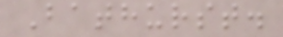Bathurst.
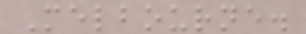Melbourne.
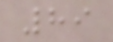89
